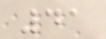41
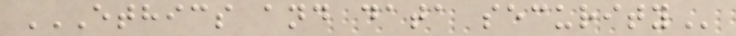ETHICS AND DATA SECURITY
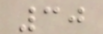30
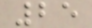25
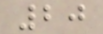20
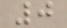0
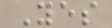Yes
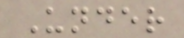Under
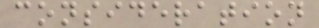consideration
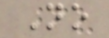No
